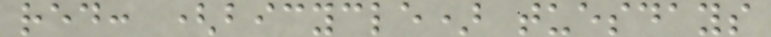red: (bicycle) tuesdays
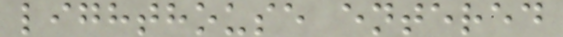lighthouse entered
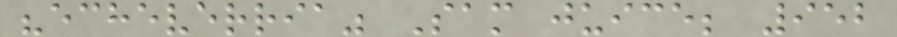"echeverria" Sam juice; 952
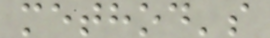method's
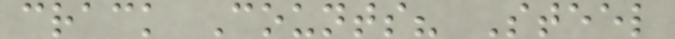crack Counts? Steel
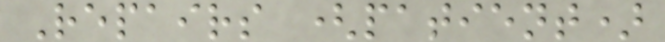Repairs (patient)
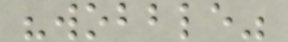"wobble"
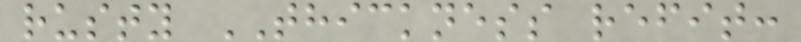rusty THICKNESS refit:
